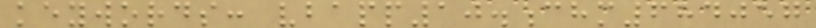keywords: vbapp10.chm684057
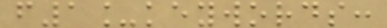f1_keywords:
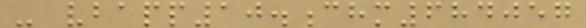- vbapp10.chm684057
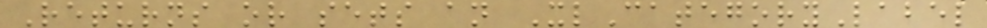Returns or sets an XlCategoryLabel
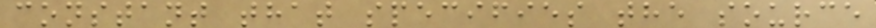constant that specifies the source
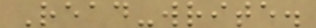Read-write.
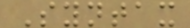Syntax
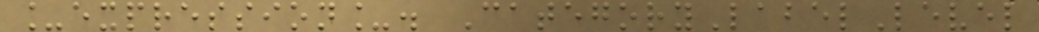_expression_. CategoryLabelLevel
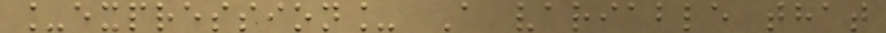_expression_ A variable that
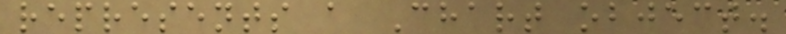represents a Chart object.
